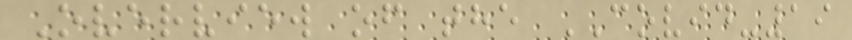Overview of the COVID-19
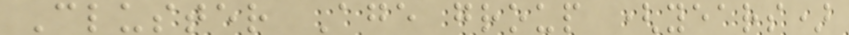Cluster Age group (years)
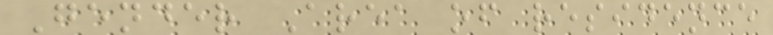Gender Area of residence
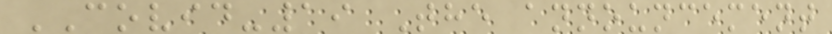COVID-19 The announcement
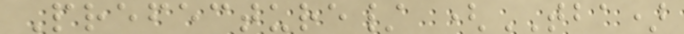Prefecture/ (TBA)
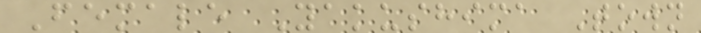Female Yakushima Town
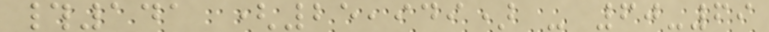#141 (25,949) - 60-69
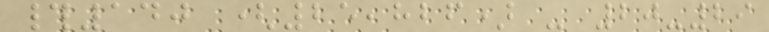#140 (25,826) - 20-29
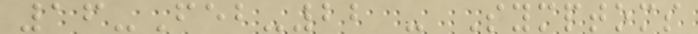16-Feb-22 - Symptoms
